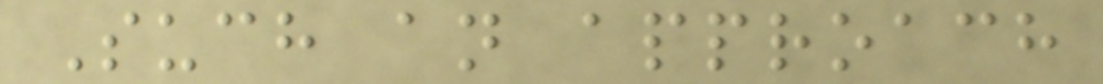Such an approach
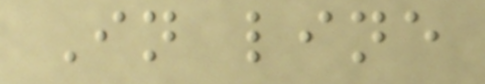In line
